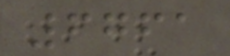6761
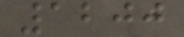1200
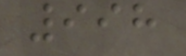998
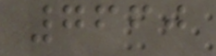7660
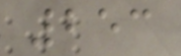253
